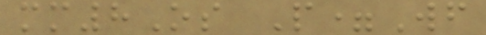mm8Os P=Wf
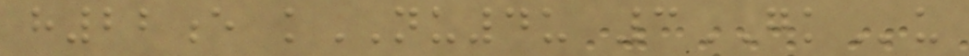h22e kNU4u 3GKu
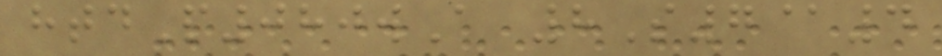htdP080wA 8S7@4
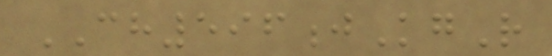CH596jKgR
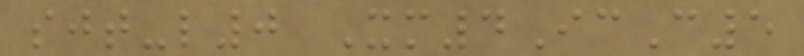sjt-l0 Xm4IcC5
